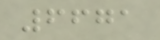6671
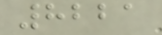8221
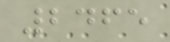2465
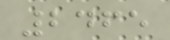2465
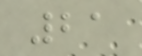21
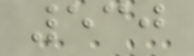530
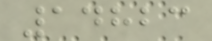14823
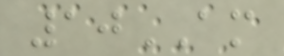10AM
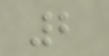2
